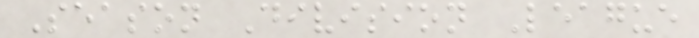Season Division League
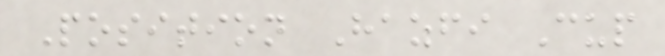Position Hazfi Cup
